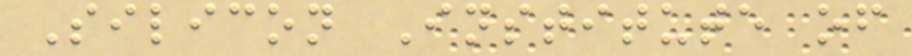Silicon Institute of
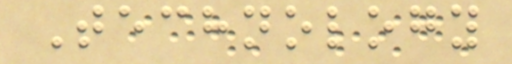Technology
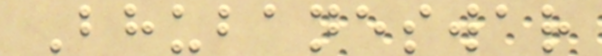Bhubaneswar
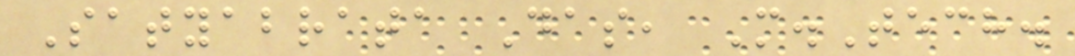Satyabrata Das, M.Tech.
